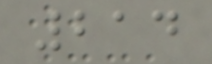214
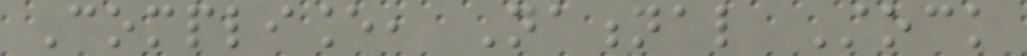Compliance, National Stock
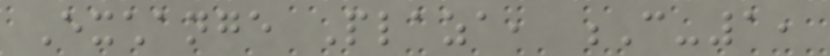Exchange Plaza, C-1,
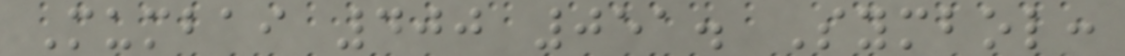Mumbai 400 051. Symbol:
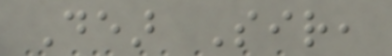Dear Sir,
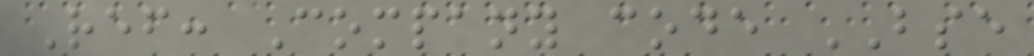Ref: Company code BSE
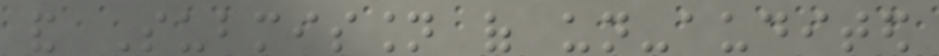and Submission of un-audited
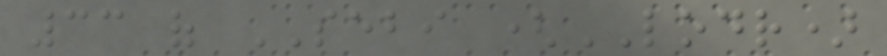33 of SEBI (LODR)
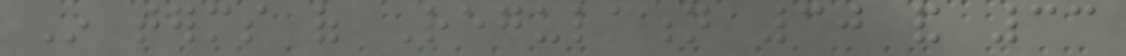In terms of Regulation 30 and 33
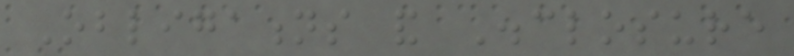Obligations and Disclosure
